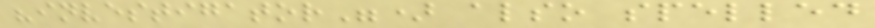"investigator") also spelled
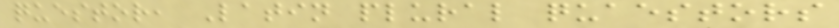questor, Latin plural quaestors
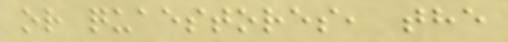or quaestores, the
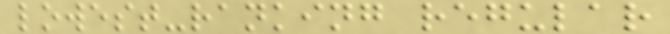lowest-ranking regular
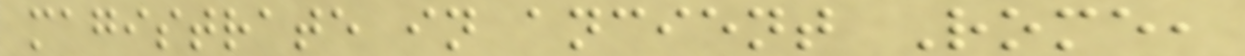magistrate in ancient Rome,
